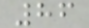86
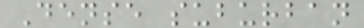Dense suburban
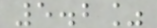5.2%
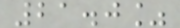21.0%
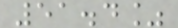51.4%
